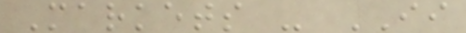Markets - II
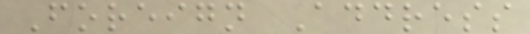Foreign Address
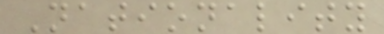Nationality
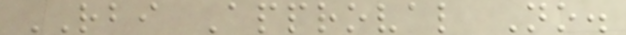RBI Approval No.
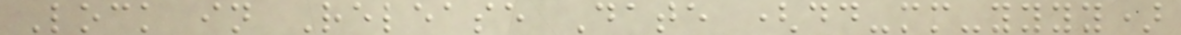Lock in Release Date (dd-mm-yyyy)
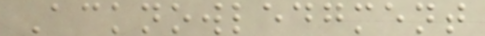Acknowledgment
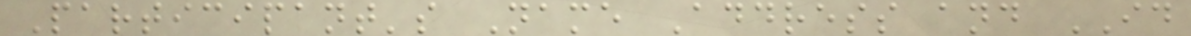Participant's Name Address and ID
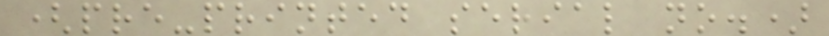(pre-printed serial no.)
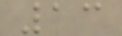13
